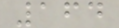164
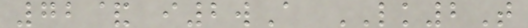72& i2wA LK2T
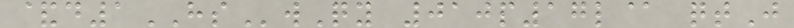&d1HSwQy 010p17l@ qtJ
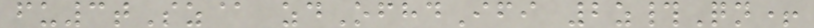fu3tSz@ zdOfhdIfi 2z#Qn+
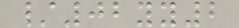/02yy2
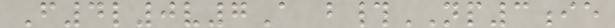F4l0v7A b#NP3ie
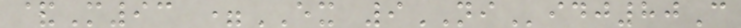&M93 =EX 9NIidj80C
